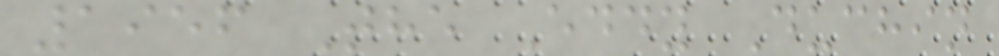1956 The Eddy Duchin
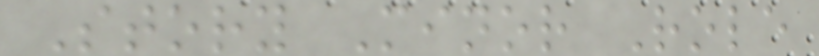Story Minor Role
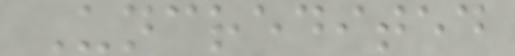Uncredited
